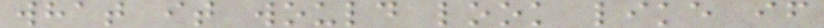what it would look like if
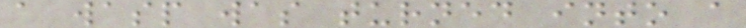a wasp was turned into a
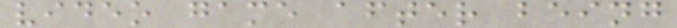video game after being
